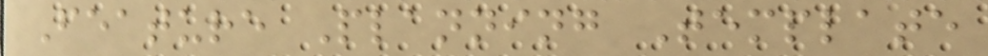Feature Planning Template
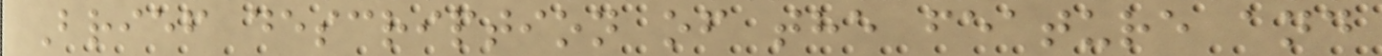Brief description of the feature and
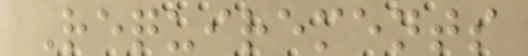Requirements
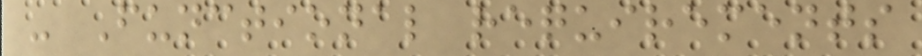- Functional requirements
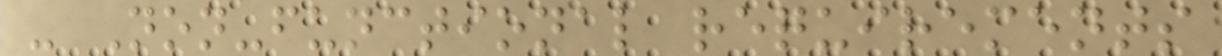- Non-functional requirements
